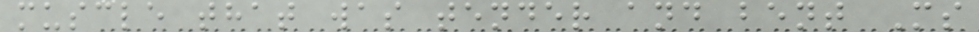muscle that was tender and bent Ms
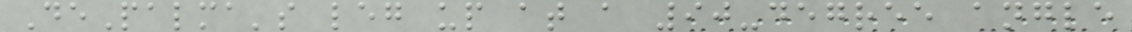DePalma's leg up at a 90-degree angle
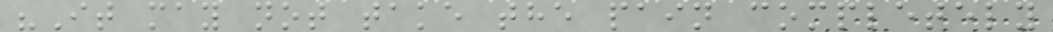"It may not take the pain completely
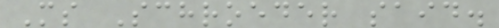Ms Schroeder said.
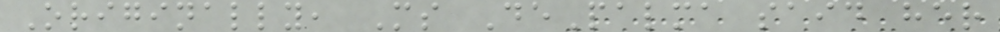Originally, Ms DePalma said her
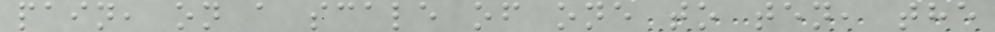pain, on a scale of one to ten, the
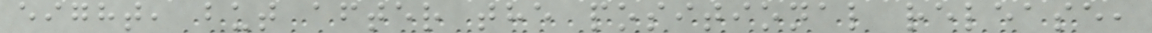eight, but after the positional release,
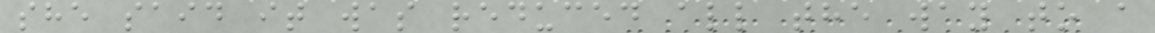she said it was reduced all the way to a
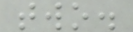two.
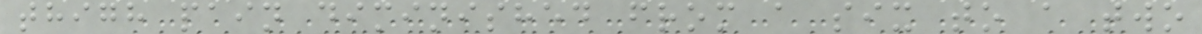thigh pain diminished from a six to a two
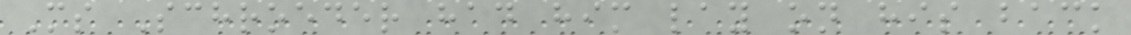Ms Schroeder had him lay on his back
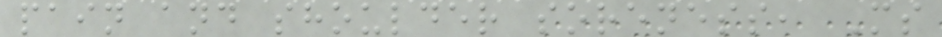pain and shoulder soreness, Ms
